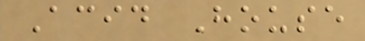Acid House
